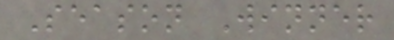Season Winner
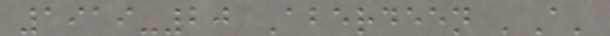1919-20 Aberdeen 'A'
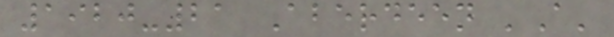1920-21 Aberdeen 'A'
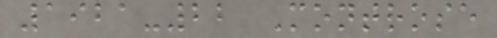1921-22 Montrose
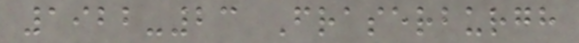1922-23 Fraserburgh
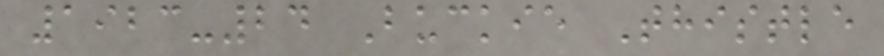1923-24 Buckie Thistle
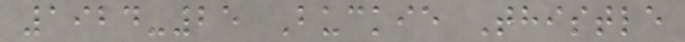1924-25 Buckie Thistle
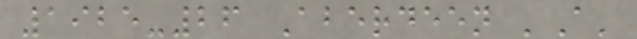1925-26 Aberdeen 'A'
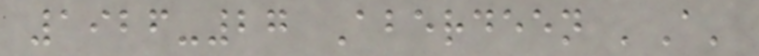1926-27 Aberdeen 'A'
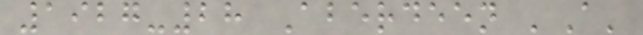1927-28 Aberdeen 'A'
